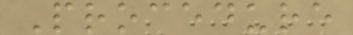Procedure
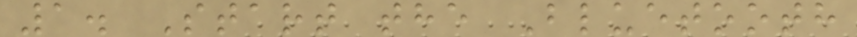1. Start the Bluetooth
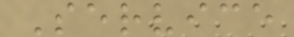Service
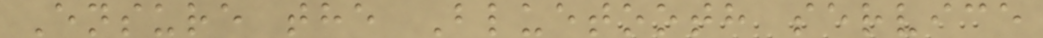Ensure the Bluetooth service
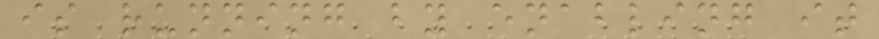is running by enabling it
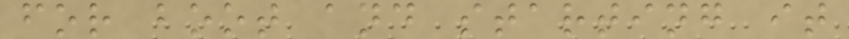for boot and starting it
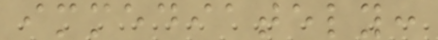immediately:
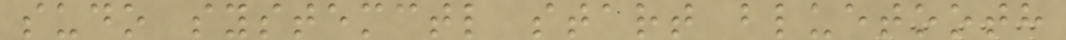sudo systemctl start bluetooth
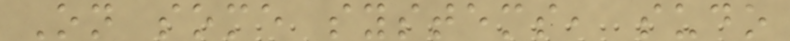On some systems, sudo
